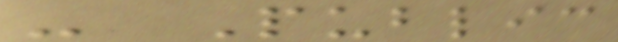- Public
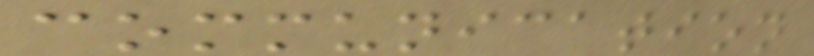communication
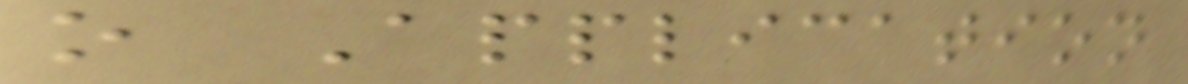o Application
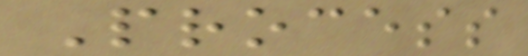Process
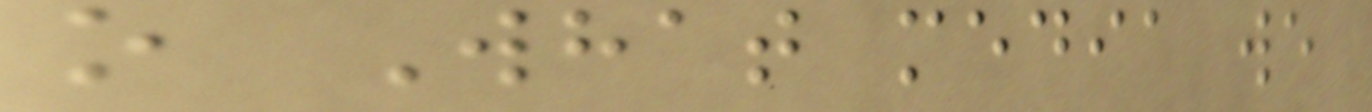o What media we
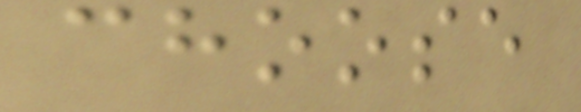choose
